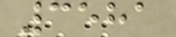3581
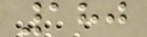180
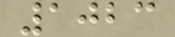1023
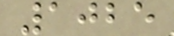1025
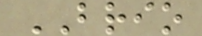BRIO
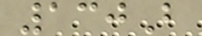130B
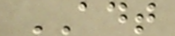ADT
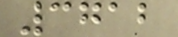3712
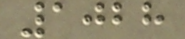1028
